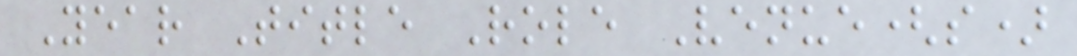Year Title Role Venue(s)
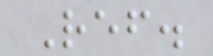Ref.
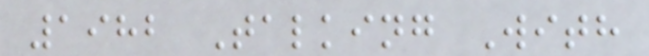1982 Talking With
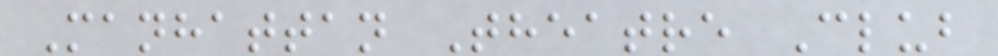Manhattan Theatre Club
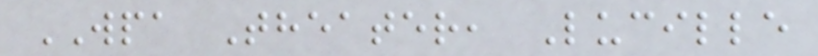WPA Theater, Lucille
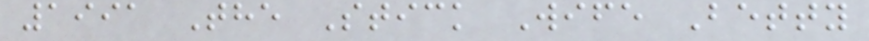1991 The Stick Wife Betty
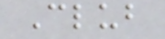Club
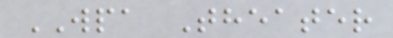WPA Theater
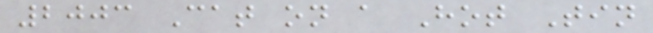2003 Cat on a Hot Tin
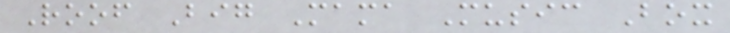Roof Big Mama Music Box
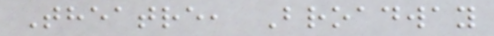Theatre, Broadway
